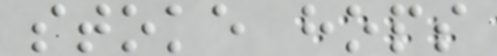stoke hops
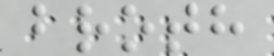broth
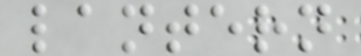lantern
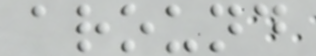around
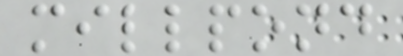millpond
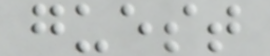guest
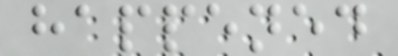happened
